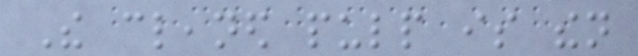The cleaned pulp is then
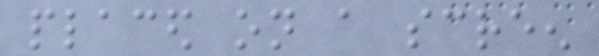placed on a screen
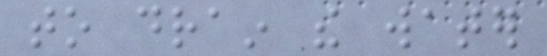to drain the water
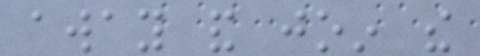away and join the
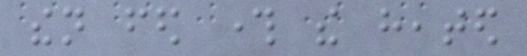then fed through the heated
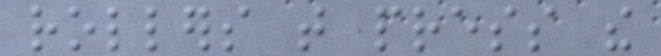rollers that press the
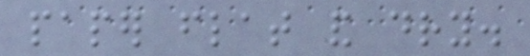paper flat and dry.
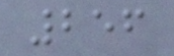256
